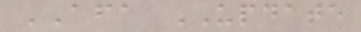AFA UPDATE
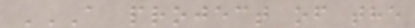A PROJECT OF THE
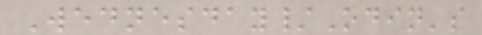Wednesday/Odin's
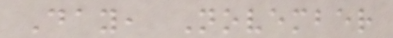Day, November
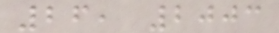26, 2003
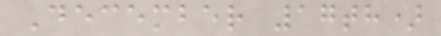December 17th)
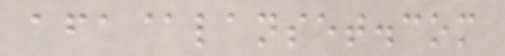afa@lanset.com
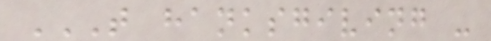T HANKSGIVING -
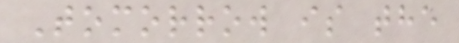Tomorrow is the
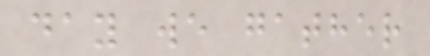day we gather
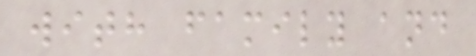with family and
